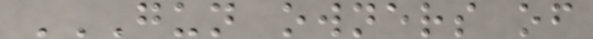GUN OWNERS OF
